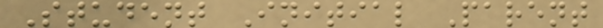Student Initial Parent
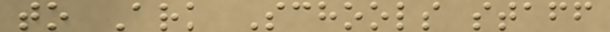to Ark Schools staff
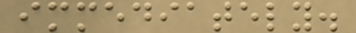immediately.
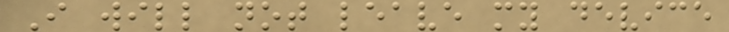I will not leave my device
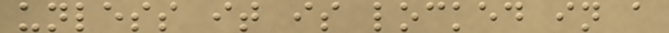unless it is locked in a
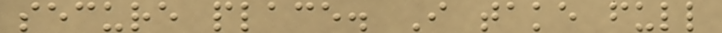secure place. I take full
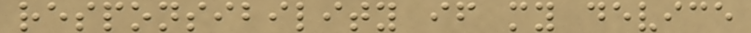responsibility if my device
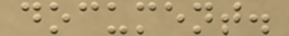document.
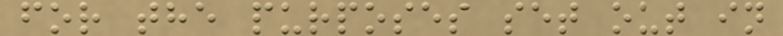for the purposes set out in
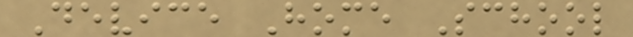Device Home School
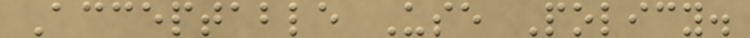Acceptable Use Policy.
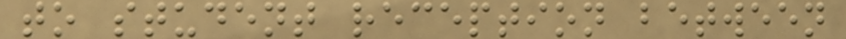to student reception between
